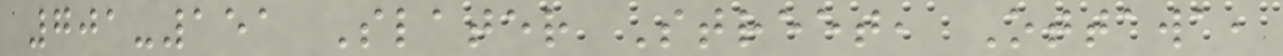701-151 Slater Street, Ottawa,
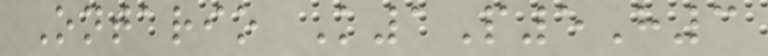Ontario K1P5H3
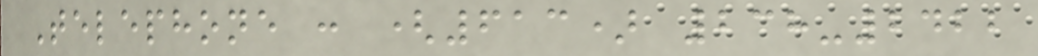Telephone : (613) 238-2422
